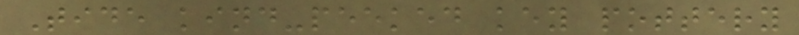Tide kind-peeked key pottery
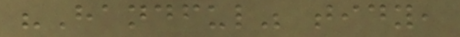"Handful" tidy,
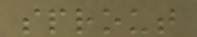sprout
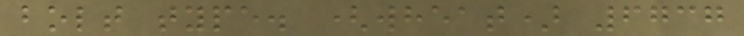bolt type. (wheat) 6737
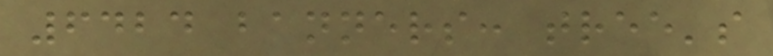6424 banners: tree's
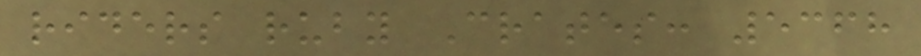riders ruby Crates: 5368
